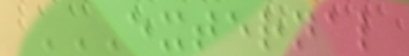EXTERNAL
